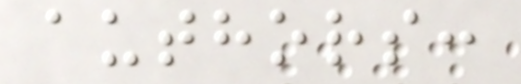authors:
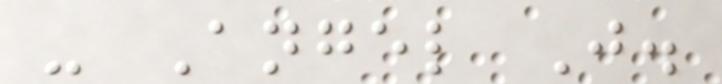- Angel J.
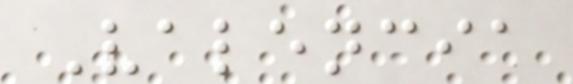Valencia
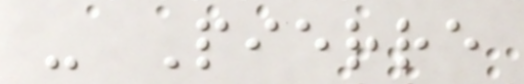- Pierre
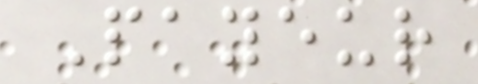Payeur
